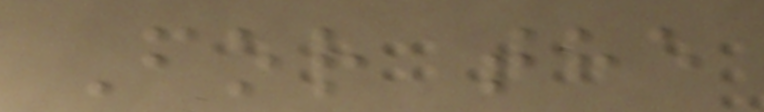For the
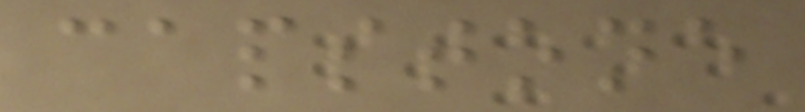capstone
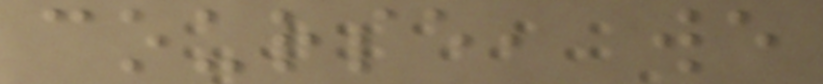course, we
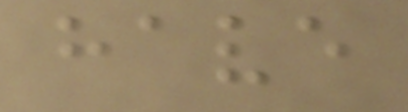have
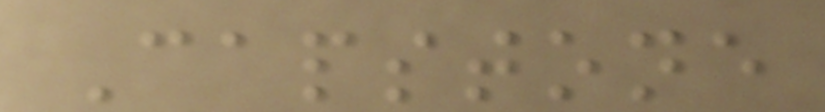Capstone
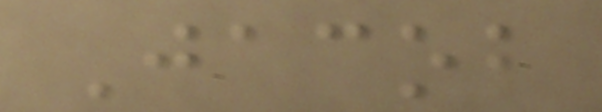Jacob
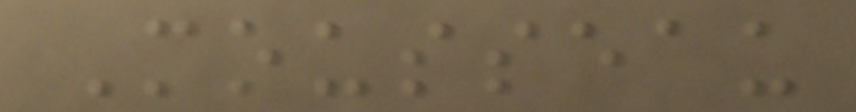Mousseau
